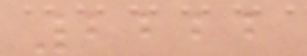2222
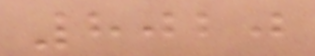8020
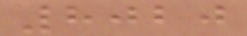8020
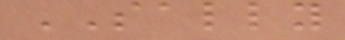SALLY
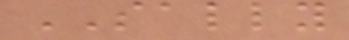SALLY
